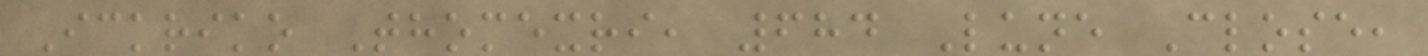Ickriko Thomexri, 684 Lune Close,
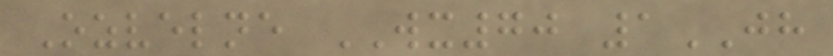Ozvelne WX70 1JH
